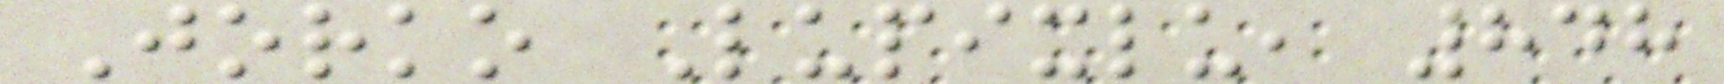Jorko Lupixlu, 848
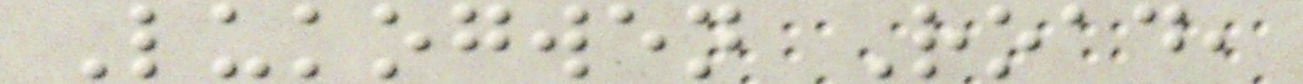Lukogwen Road,
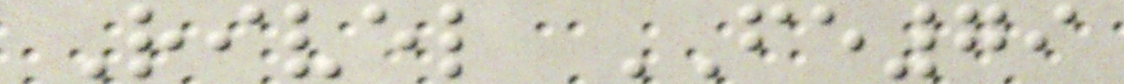Rivel FE79
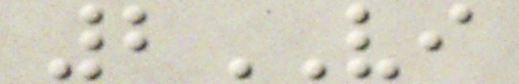2VI
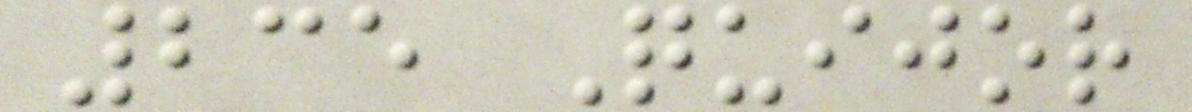235 Quijor
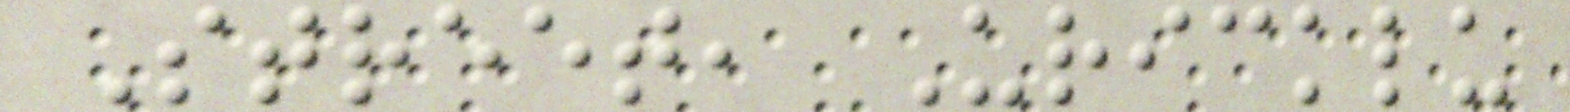Street, Uricklu
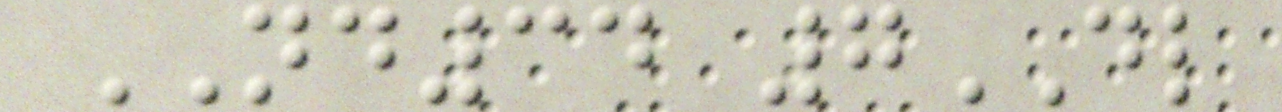ND34 7DL
